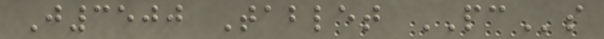J3500 Tablet PCs
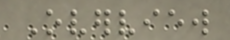Overview
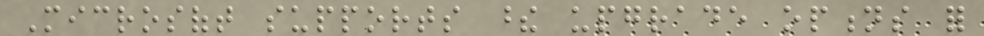Microsoft supports these upgrade options for
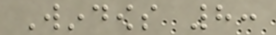Windows 8:
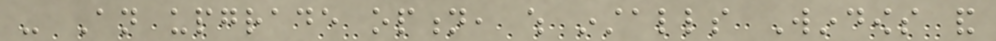- An upgrade option, which installs Windows and
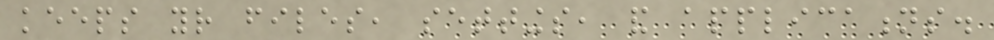keeps your files, settings, and applications.
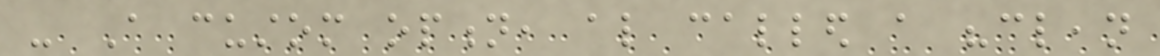- A custom option, also called a "clean
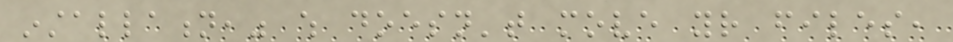installation," which doesn't move your files,
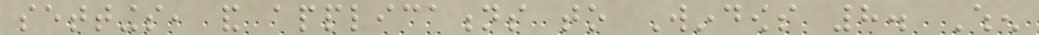settings, and applications to Windows 8. When
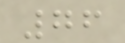76
